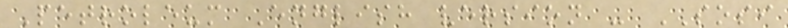Petroleum English version - SOSI
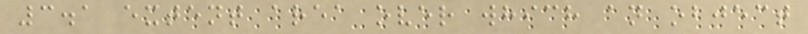3.1 extent area over which an object
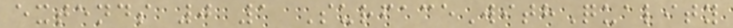extends 0 1 SurfaceWithQuality
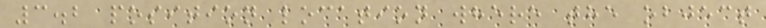3.2 position location where the object
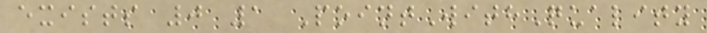exists 0 1 PointWithQuality
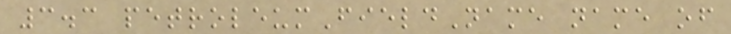3.3 petroleumFieldName name of
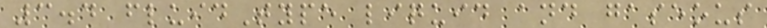3.4 fluidType liquid and gaseous
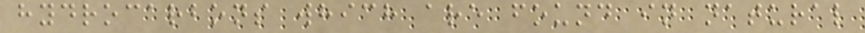hydrocarbons which are found in natural
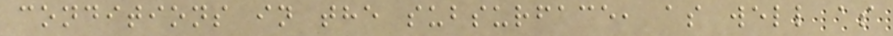conditions in the subsurface, as well as
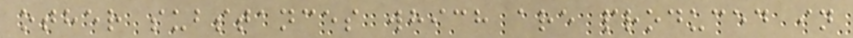other substances which are produced in
